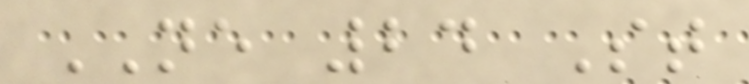NE 24 St
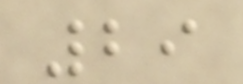29
